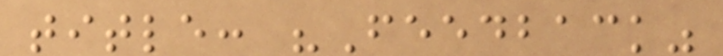title: "Feedback"
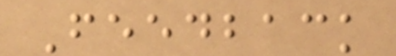Feedback
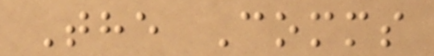The Comms
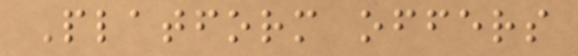Platform offers
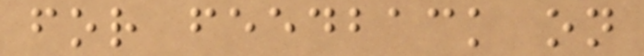for feedback on
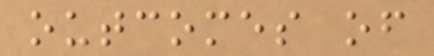outcomes of
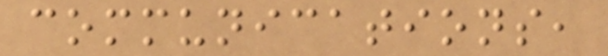communications,
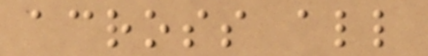across all
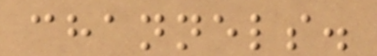channels.
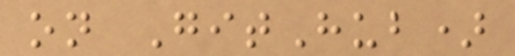on GitHub)
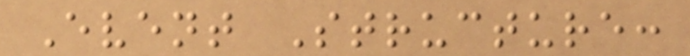Event Structure:
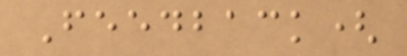Feedback(
